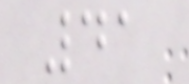41
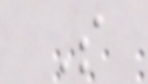S
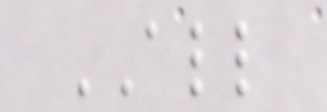ALL
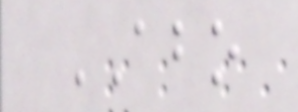ABO
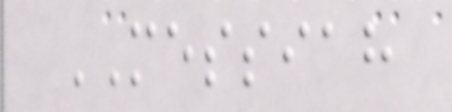MESSIAH
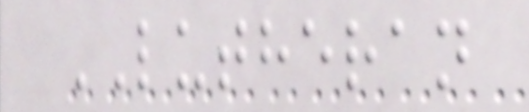LUTHERAN
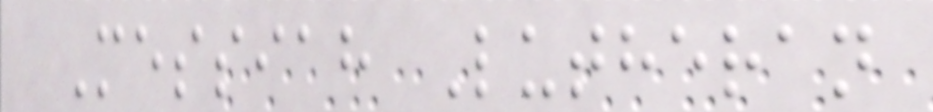Messiah Lutheran
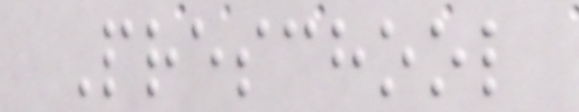Preschool
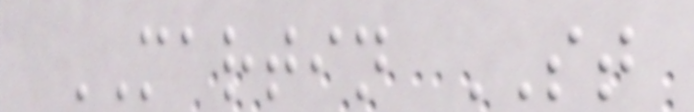MARTIN ST
